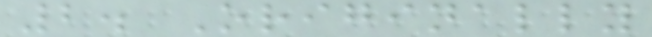2. Originally
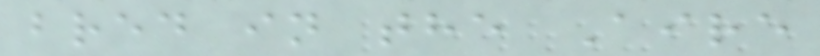bred in the Aire
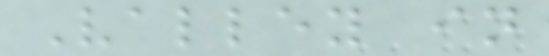Valley in
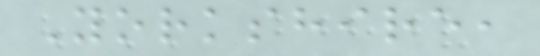Yorkshire,
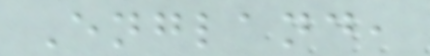England,
